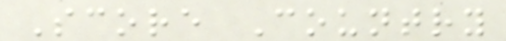Score Country
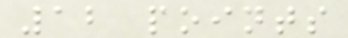12 points
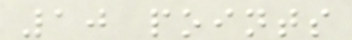10 points
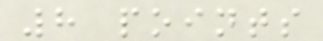8 points
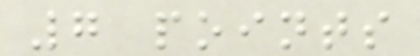7 points
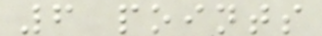6 points
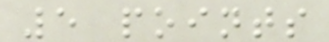5 points
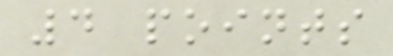4 points
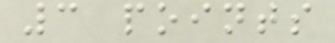3 points
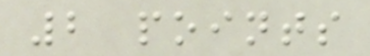2 points
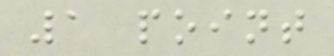1 point
